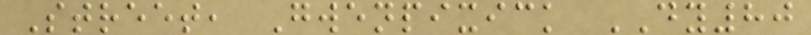Street, Gwenpixick DY80
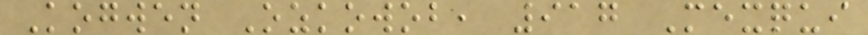Kogwen Ozkowob, 917 Mexqui
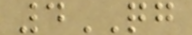4QG
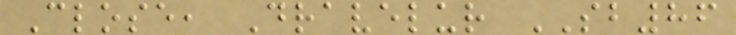Close, Dravelur SB86
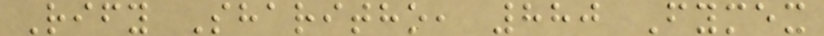Rify Sharitho, 880 Fymex
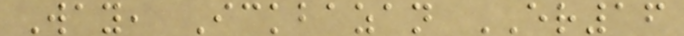Way, Ickbazan ER16
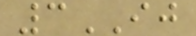3IJ
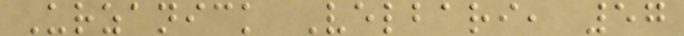Urzanick Velbari, 57
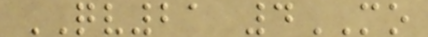QV21 4MO
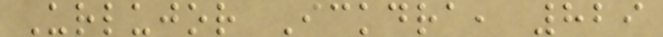Urlujor Ickdra, 829
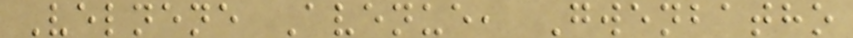Velnene Avenue, Gwenbatho
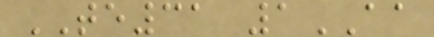TE31 1AA
